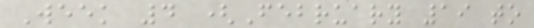Week 4 (February 19 to
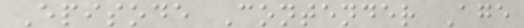Episode Contender Age
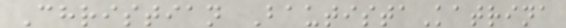Christian BautistaKatrina
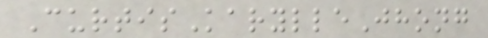CurtisKarylleJhong
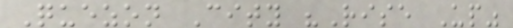Quezon City "Rise Up"
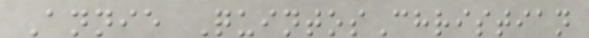Annie QuintosChristian
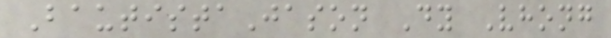BautistaJason Dy Vhong
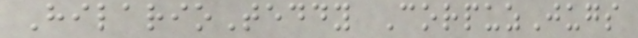HilarioTeddy CorpuzJugs
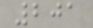201
